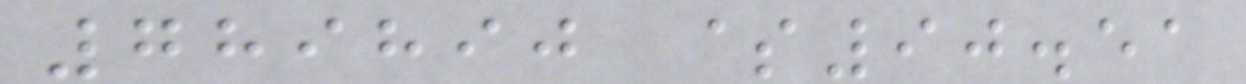789890 $90.51
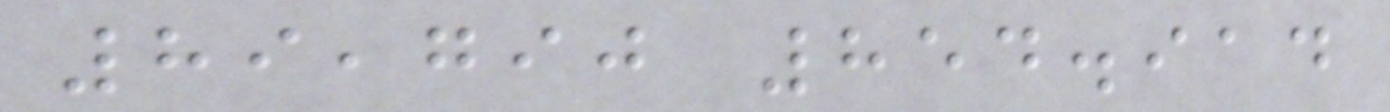89,790 854.914
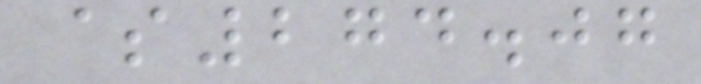$274.07
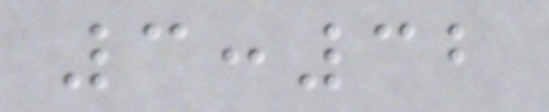3:32
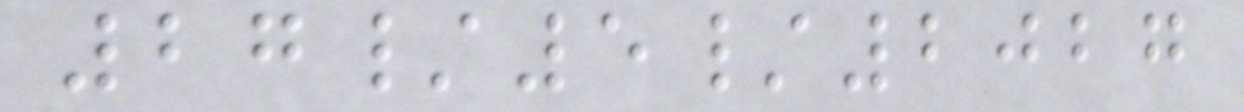27/5/2027
